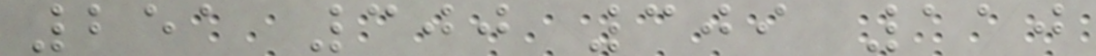251 300 309 110
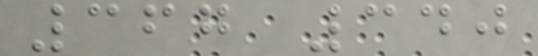367 340
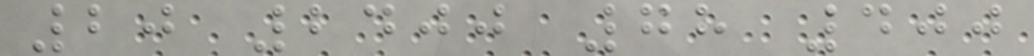20 2400 78 400
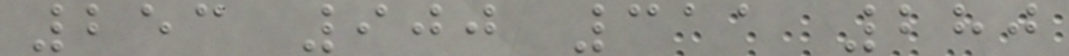253 900 311 280
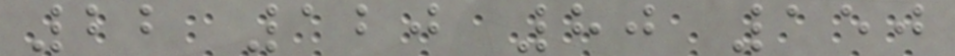22 120 80 150
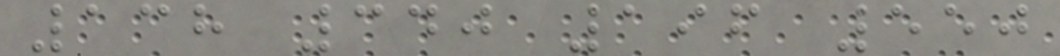138 340 196 550
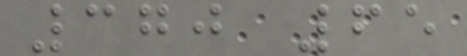370 65
